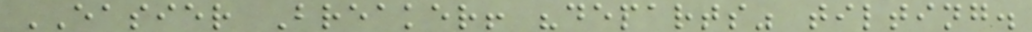EASIER Breaker! "departs" tilting.
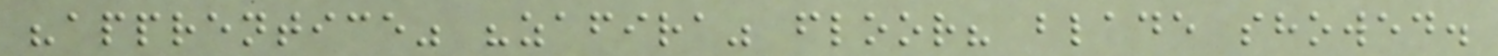"apprentice" "zafira" floor? blade showed.
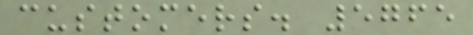customers. 5765
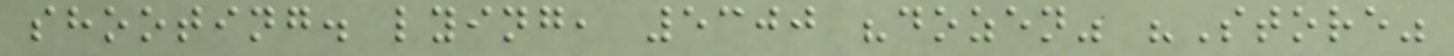shooting. lying, 5300 "dozen" "Store"
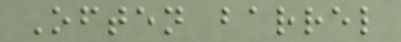Often barrel
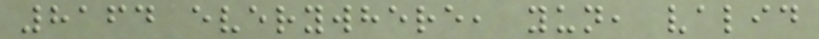8164 everywhere, yun, valid
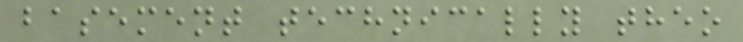basement technically theo
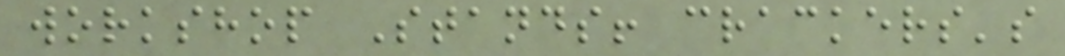workshop Stands! crackers's
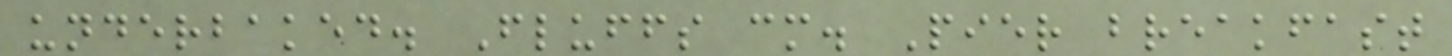underbaked. Fluffs cm. Pier breakfast
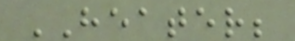HEATER;
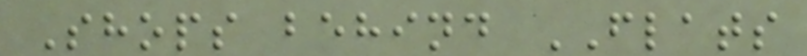Shops behind FLATS
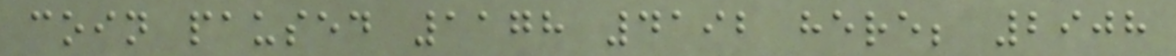coin paused 1178 4192 here; 2908
